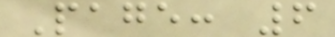Page: 6
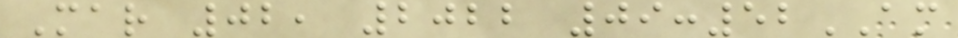Mar 02, 2022 09:52AM
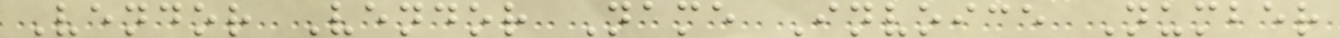Vendor Vendor Name Invoice Number
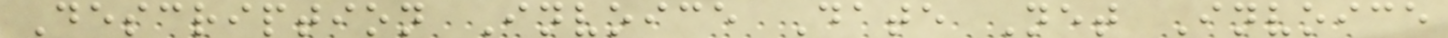Description Invoice Date Net Invoice
